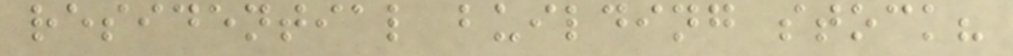residential building stock?
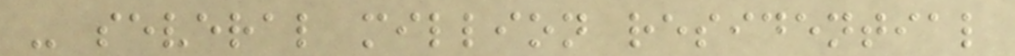- several million residential
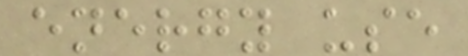energy use
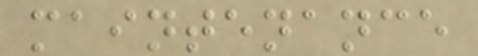maintenance
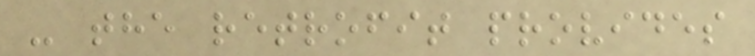- the retrofit provides
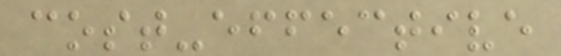cost-effective
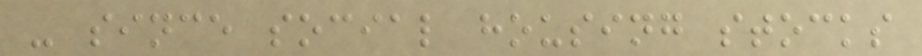- since social housing stocks
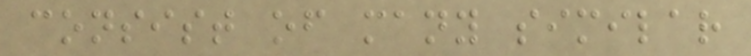consist of many similar
